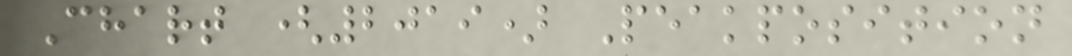Chart (2019) Peakposition
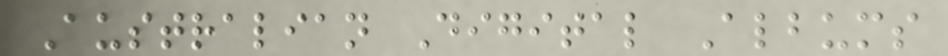Australian Digital Albums
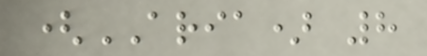(ARIA) 8
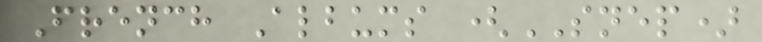French Albums (SNEP)
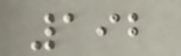192
